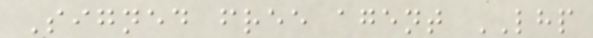Signed free agent LHP
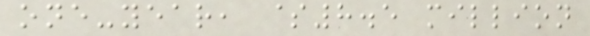one-year, $8.5 million
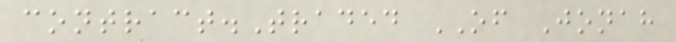contract.Traded OF Jonah
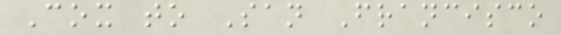Cox to San Francisco
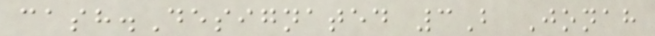cash.Designated 3B Jonah
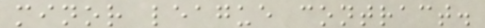minor league contract.
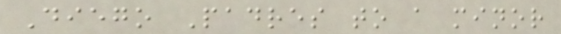Diego Padres to a minor
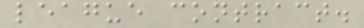league contract.
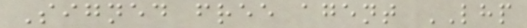Signed free agent LHP
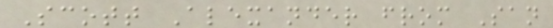Scott Alexander from San
